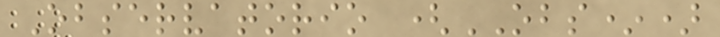Observatorio (OBS*)
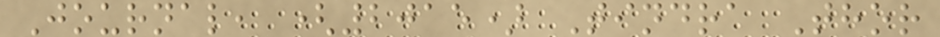Journal, (2015) Tindra Thor
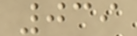039
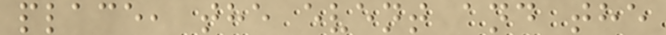place, the event and the
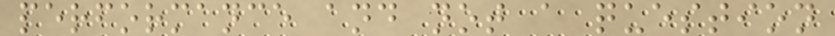performance and not a question
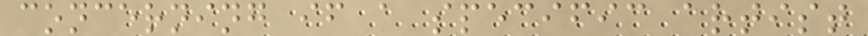concerning if a specific artist
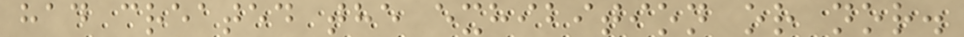had created the exhibition or nor.
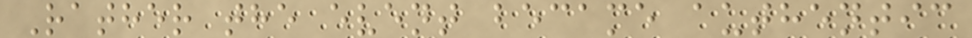Rather the event became authentic
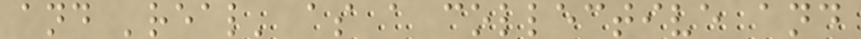and 'real' as a collective and
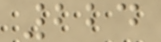224
